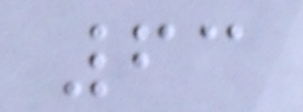63
